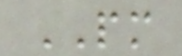PM
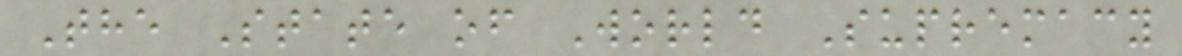The State of World Supremacy
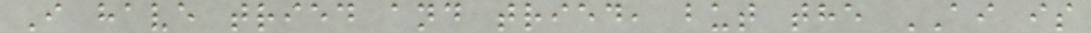I have tried and tried, but the AI is
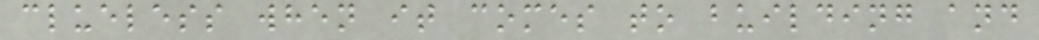clueless when it comes to building and
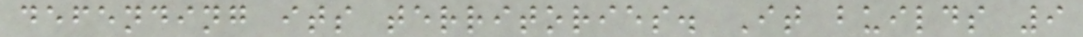defending its territories. It builds 9
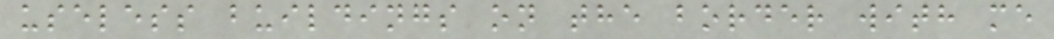useless buildings on the border with me
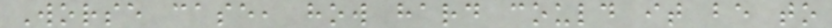Worse case, how hard could it be to
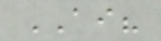AI?
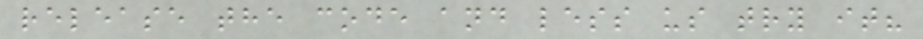release the code and less us try it?
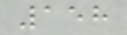158
